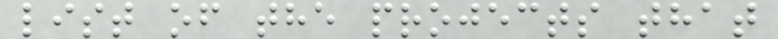list of the projects that
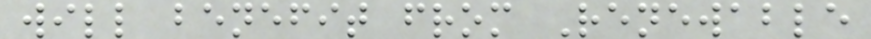will benefit from Renewable
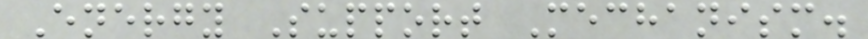Energy Support Mechanism.
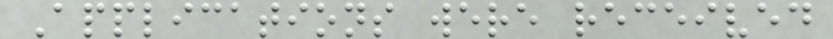Applications were received
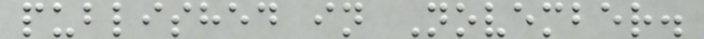published in November.
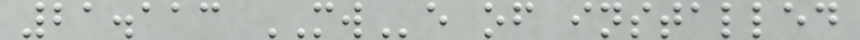21.113 MWe of installed
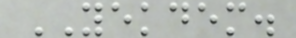YEKDEM.
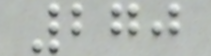270
